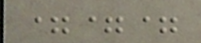===
